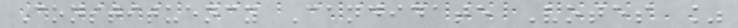Constituency Candidate Votes %
